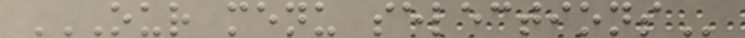OUR MENU SELECTIONS
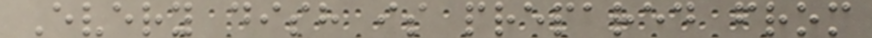Every dish is prepared from
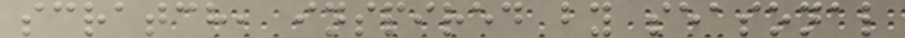scratch, inspired by seasonal
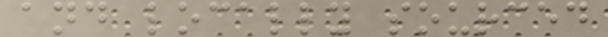and locally sourced
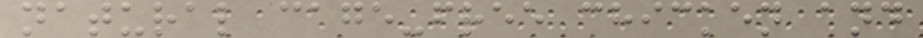natural cage-free chicken and
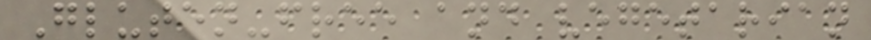Gluten-free and vegetarian
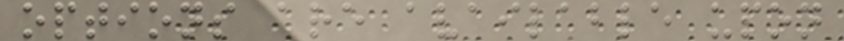options are available upon
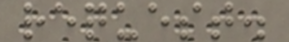request.
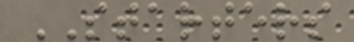STARTERS
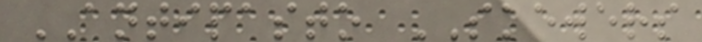ANTIPASTO SKEWERS
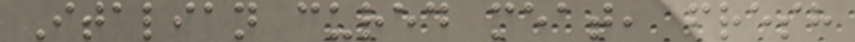Italian cured meat, fresh
